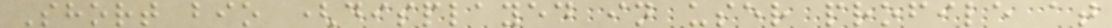Short bio (displayed in user profile at
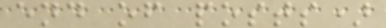end of posts)
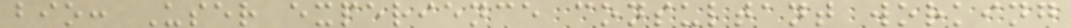bio: User experience consultant working
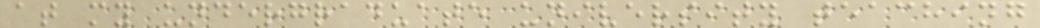at my undergraduate university teaching
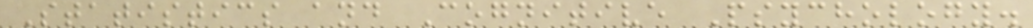Statistics and Cognitive Psychology.
